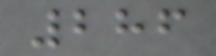286
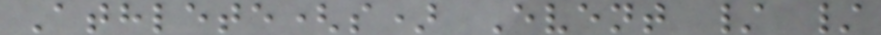Athlete(s) Event / /
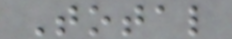Total
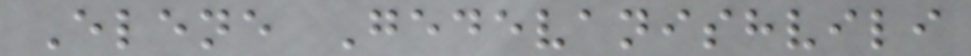Elene Gedevanishvili
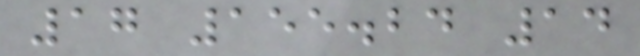17 155.24 14
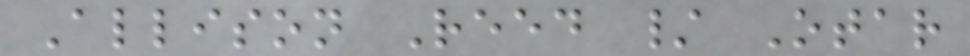Allison Reed / Otar
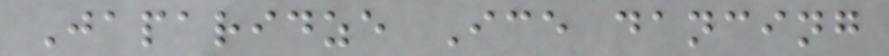Japaridze Ice dancing
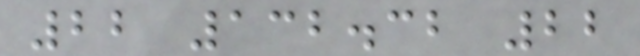22 132.32 22
